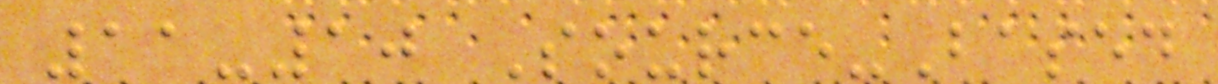11-10 Source-Based
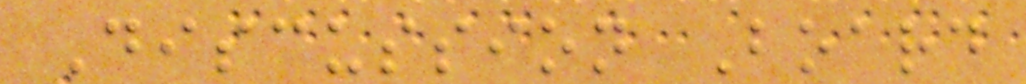Discussion Board
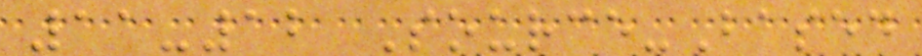11-12 Source-Based
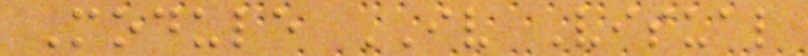Module IV Visual
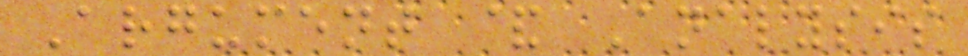Argument & Analysis
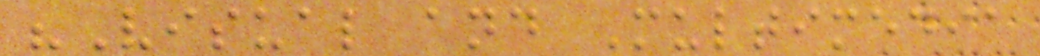"Visual and Multimedia
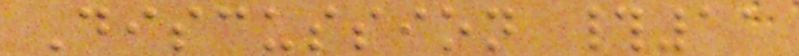Discussion #11
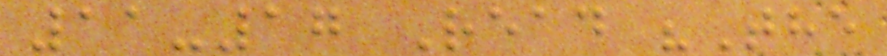11-17 Read "The
